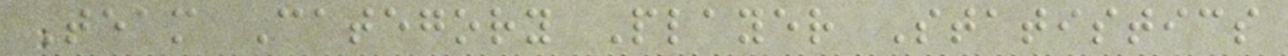Team Category Player Statistics
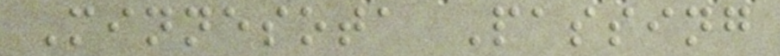Minnesota Passing
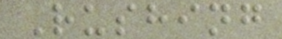Rushing
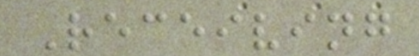Receiving
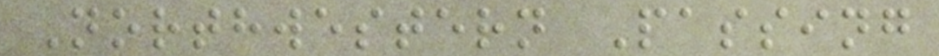Northwestern Passing
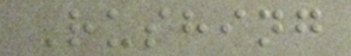Rushing
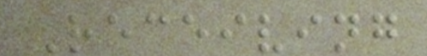Receiving
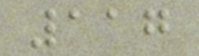117
